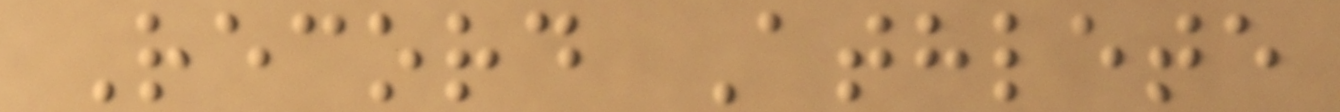Record Athlete
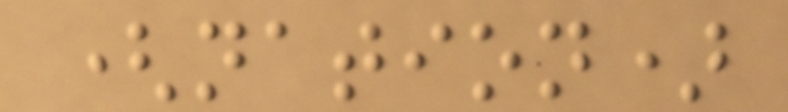(nation)
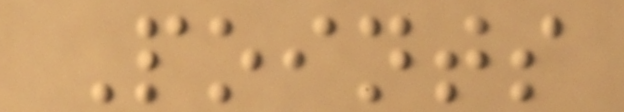Points
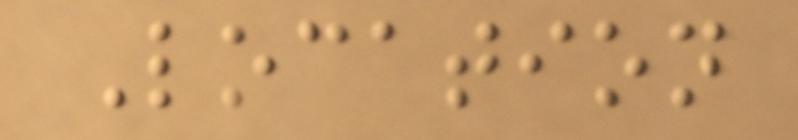Location
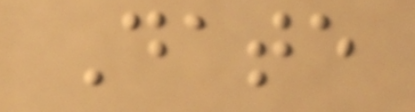Date
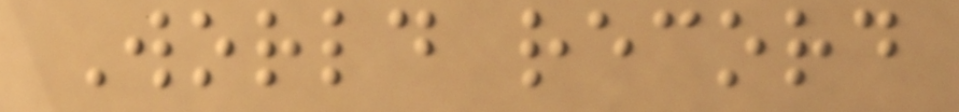World record
